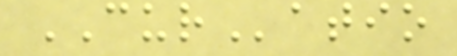CURatio
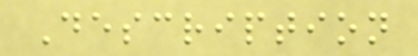Description
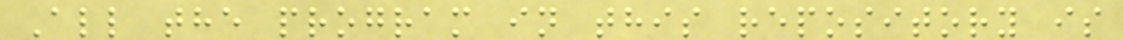All the program in this repository is
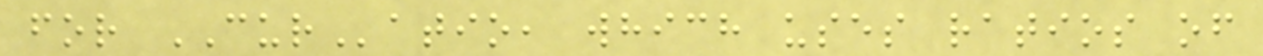for CURatio, which uses ratios of
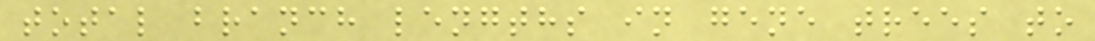total branch lengths in gene trees to
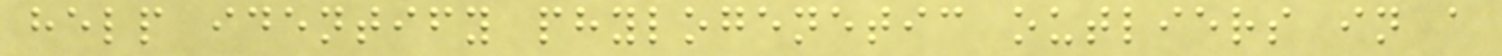help identify phylogenetic outliers in a
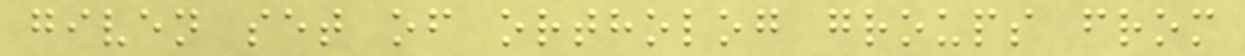given set of ortholog groups from
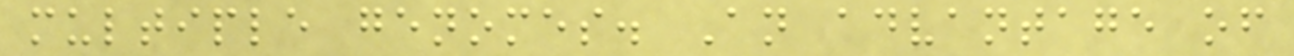multiple genomes. An advantage of
